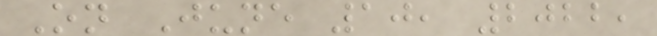On June 10, 2022,
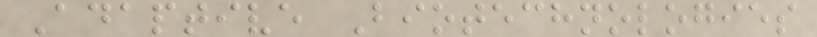Adaptive Biotechnologies
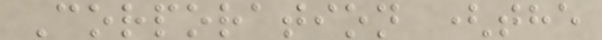Corporation (the
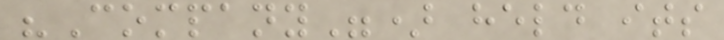"Company") held its
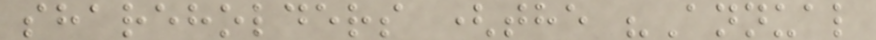shareholders (the "Annual
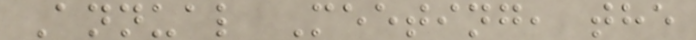Annual Meeting, the
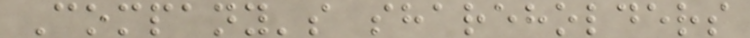Company's shareholders
